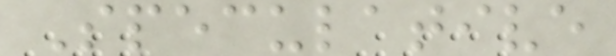Speculative
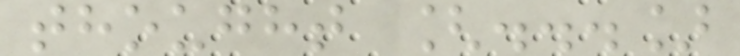thought [...]
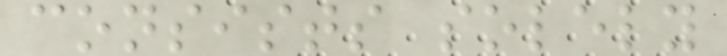consists solely
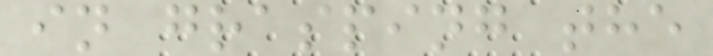in grasping the
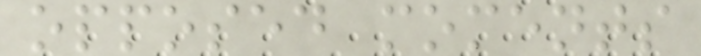opposed moments
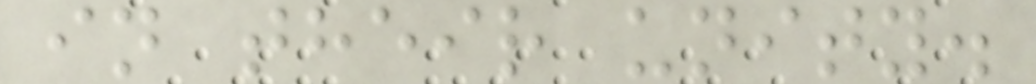in their unity.
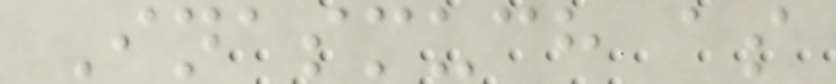Inasmuch as
